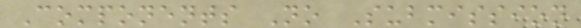Components No Submission
